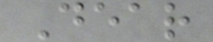Dear
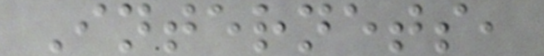Internets,
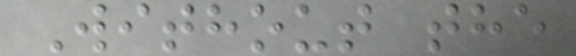Without the
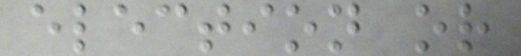election or
